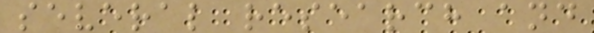several research and
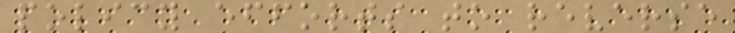policy efforts to reverse
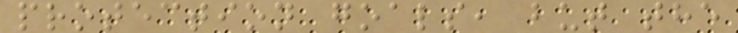protection goals, but the
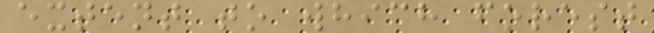extent to which forest
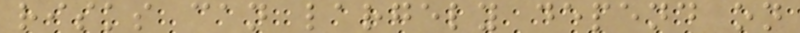risks can largely depend on
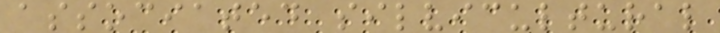associated silvicultural
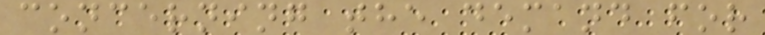concerning the demand for
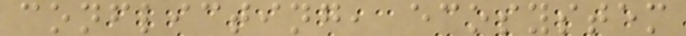conflicting, ecosystem
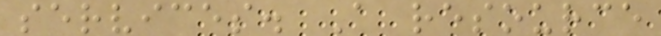services. A resource
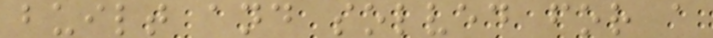built and solved for a
